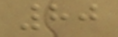80
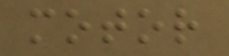motor
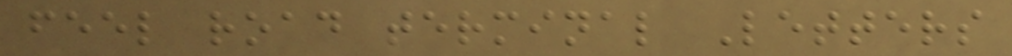feel road terminal Letters
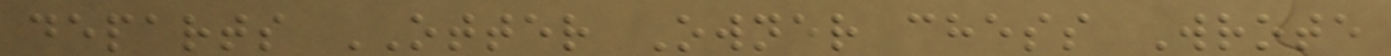departs OTTER Owner chess Wrote
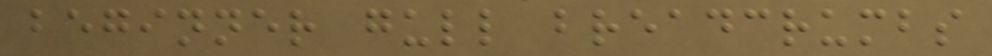beginner gull breadcrumbs
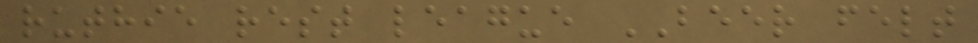ruthie rest league BEER felt
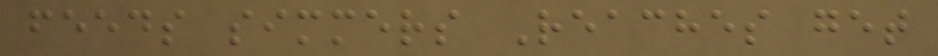feeds simmers Reaches get
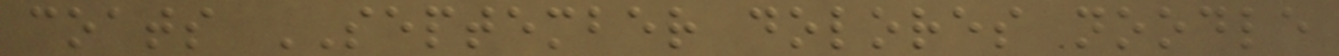coats SEPTEMBER dolores noodle
